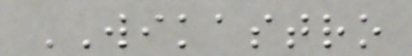WIKASTRO
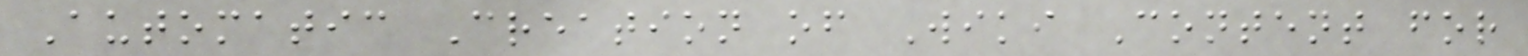Automatic Creation of Wiki Content for
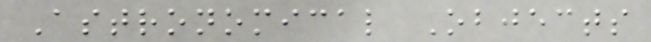Astronomical Objects
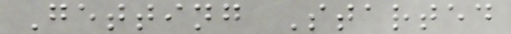Getting Started
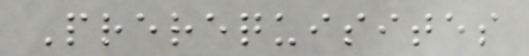Prerequisites
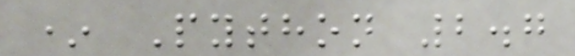* Python 2.7
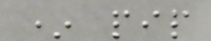* pip
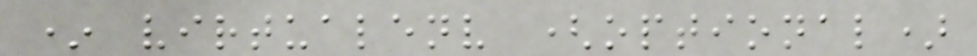* virtualenv (optional)
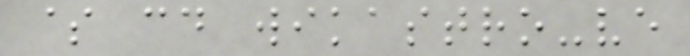$ cd wikastro-ve
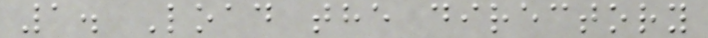1. Load the directory
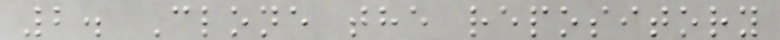2. Clone the repository
